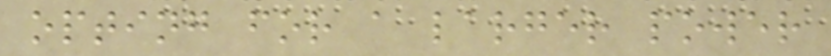opting for a larger power
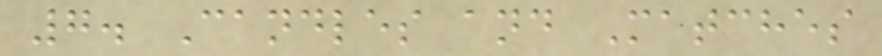7. Candles and Matches
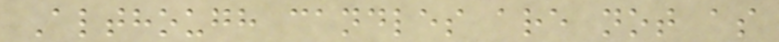Although candles are not as
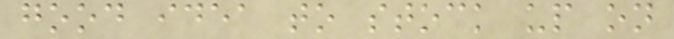good idea to stock up on
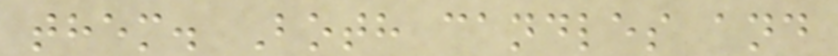them. Both candles and
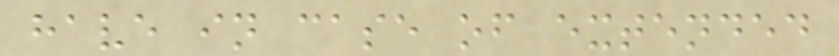have in case of extended
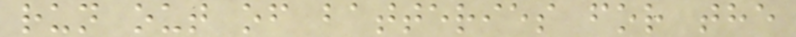run out of batteries for the
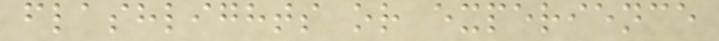flashlights or experience
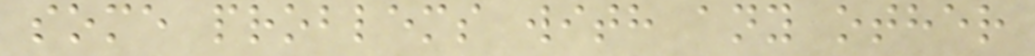some problems with any other
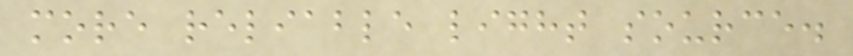more reliable light source.
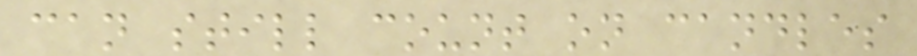can still count on candles
